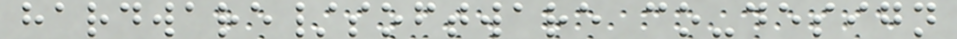hardware/software co-design
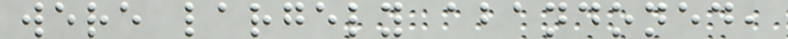were largely abandoned,
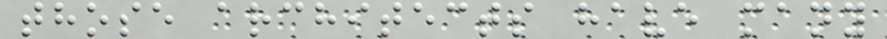those architects have many
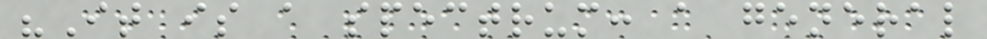"It is a spectrum: a general
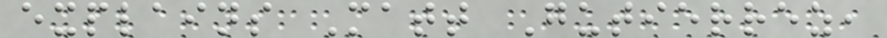explains Matt Gutierrez,
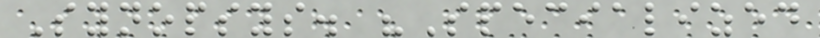Synopsys. "Specialized
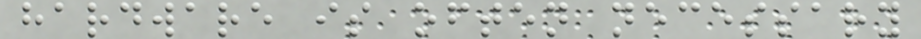hardware is often necessary
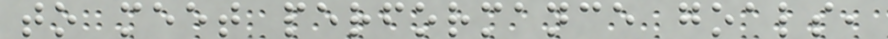to meet performance goals,
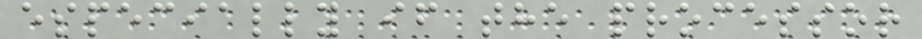especially if the processor
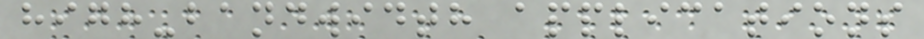high-bandwidth applications
